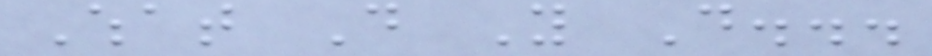What Do You Do...
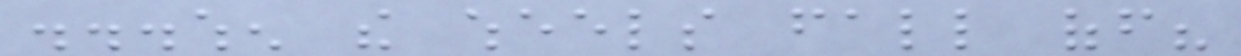...when the wheels fall off?
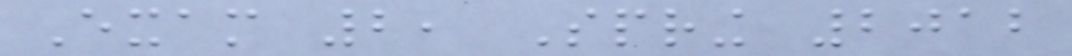Exam 2, Spring 2012
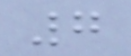7
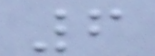6
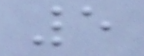5
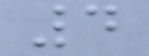4
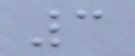3
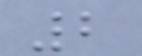2
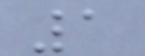1
